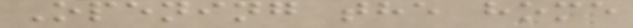Opening the home
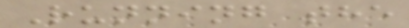Running the
